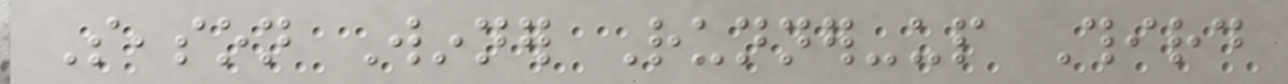Season Winner Runner-up Third
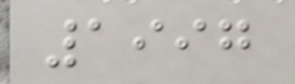1997
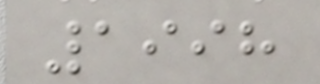1998
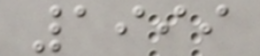1999
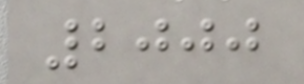2000
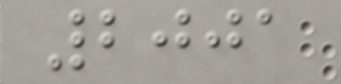2001
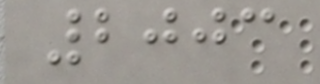2003
